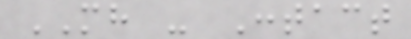MH - Contact
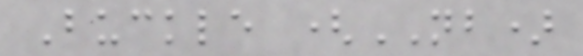Buckle (NB)
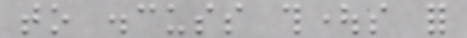to discuss thoughts for
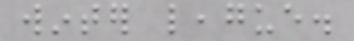winter league.
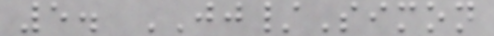5. JJ/Simon
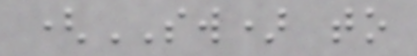(SW) to
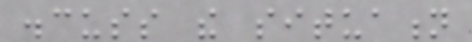discuss the situation
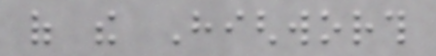of the Highworth
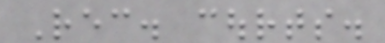Rec. courts.
